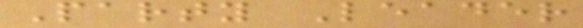Party Leader
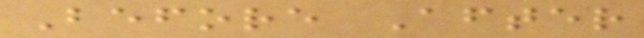Before After
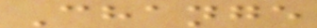Change
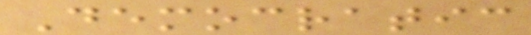Democratic
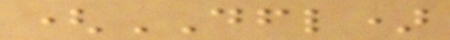(DFL)
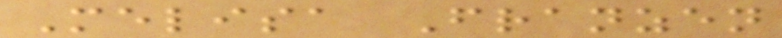Melisa Franzen
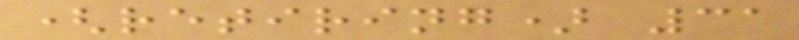(retiring) 31
